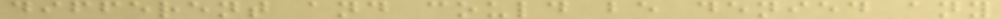different and could be denied any
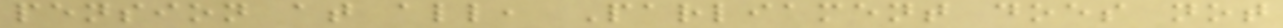pension at all, Parliament does not
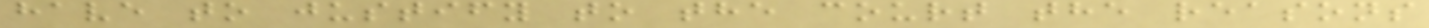have to justify to the court the reasons
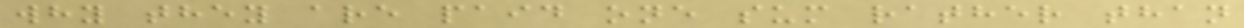why they are paid one sum rather than
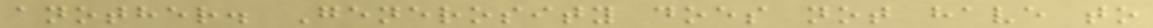another. Generosity does not have to
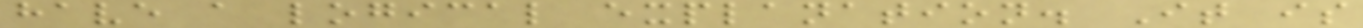have a logical explanation. It is
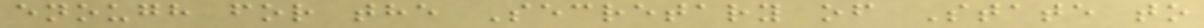enough for the Secretary of State to
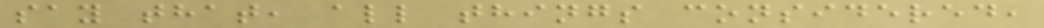say that, all things considered,
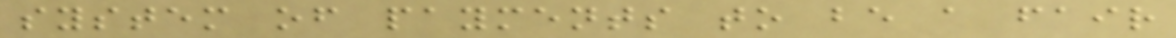system of payments to be a fair
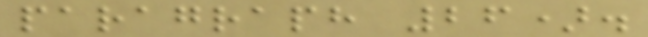paragraph 26).
